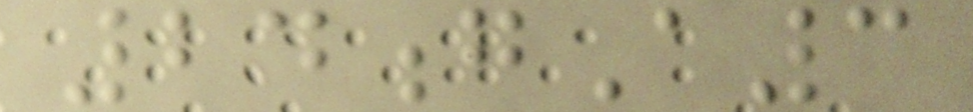24gA3
